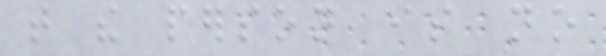that the person is no
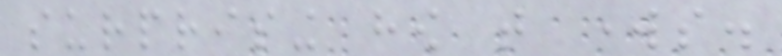surprising how that works.
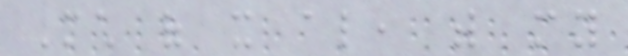Much of it also, with my
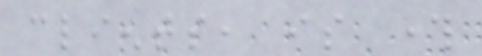clients, is through
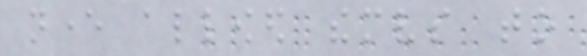never allowed themselves to
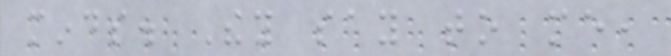minds. They say to me,
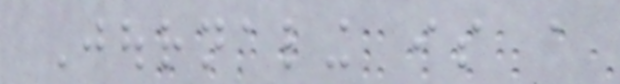Journaling is a
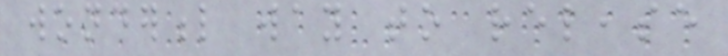wonderful way to release
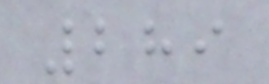289
